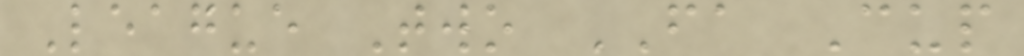League Two FA Cup
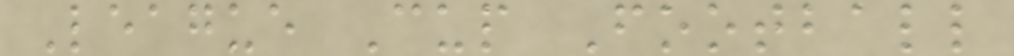League Cup Football
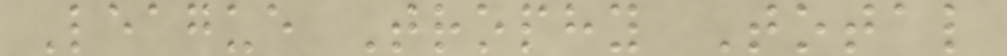League Trophy Total
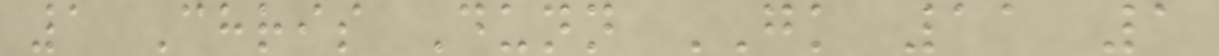1 Chris Dunn GK 11 1
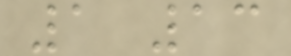1 13
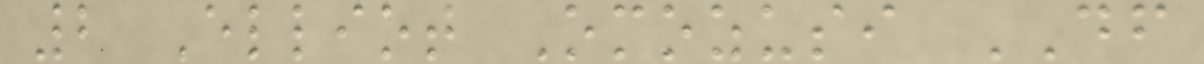2 Elliot Omozusi DF
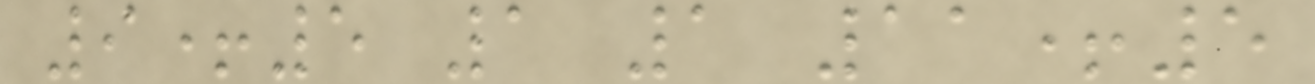9+5 1 1 11+5
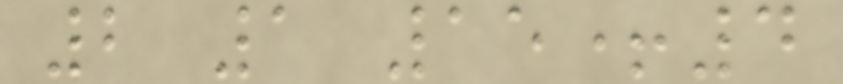2 1 15+4
